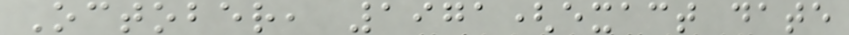October, 1971(exact date
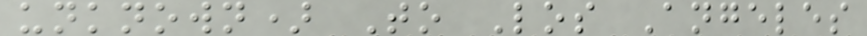unknown) To Los Angeles
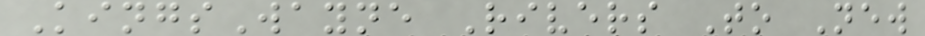KingsWayne Rivers To New
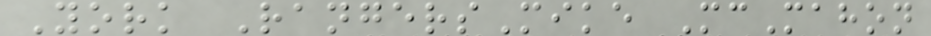York RangersMike McMahon
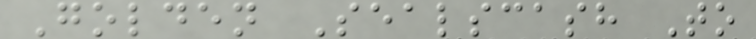Golden Sealscash To
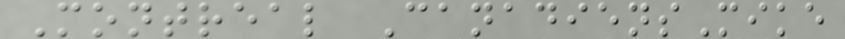Montreal CanadiensMike
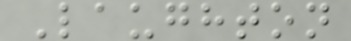Laughton
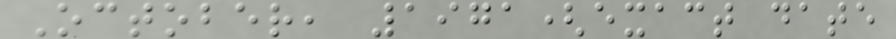October, 1971(exact date
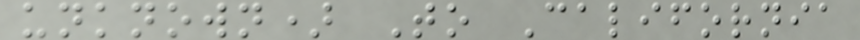unknown) To California
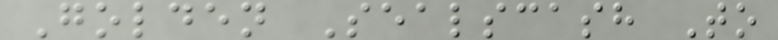Golden Sealscash To
